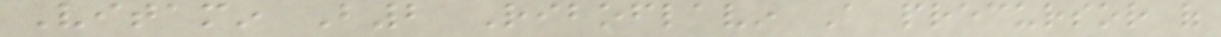Vitamin B2 Riboflavin A precursor of
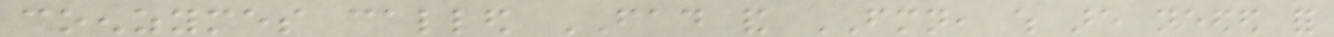coenzymes called FAD and FMN, which are needed for
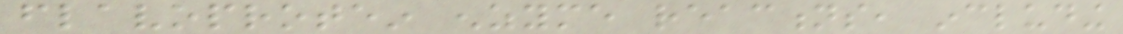flavoprotein enzyme reactions, including
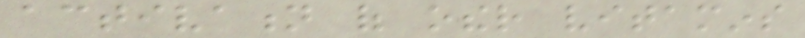activation of other vitamins
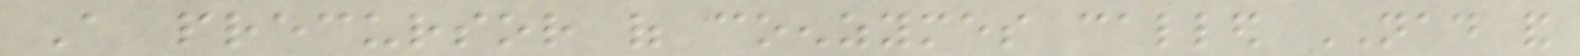A precursor of coenzymes called NAD and
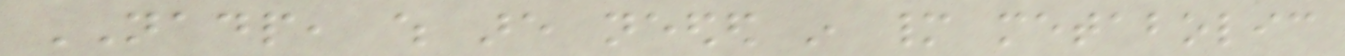NADP, which are needed in many metabolic
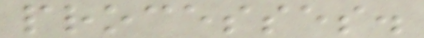processes.
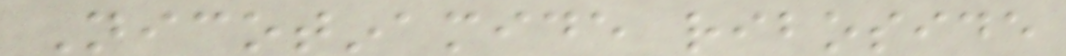Nicotinamide riboside
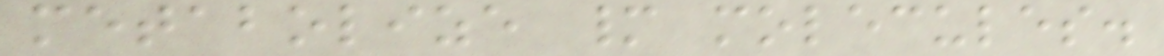metabolize many molecules.
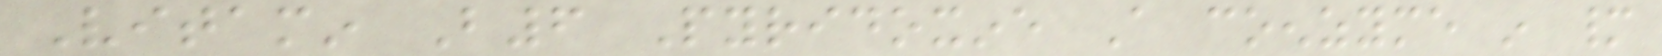Vitamin B6 Pyridoxine A coenzyme in many
